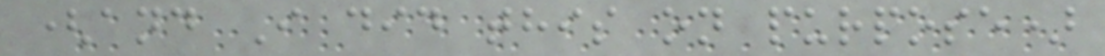(and I did this on purpose)
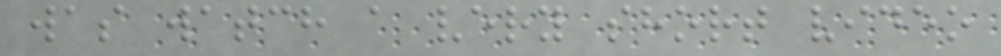was watch a very short video
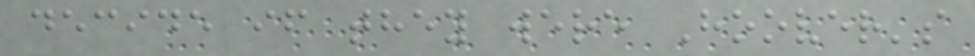decide if they were Hoover's
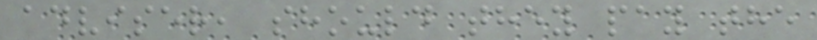adviser, should they pay the
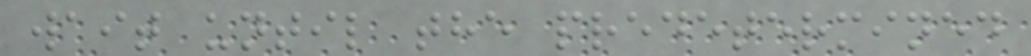wait until the predetermined
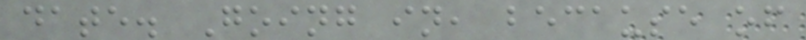date. Going in, because of
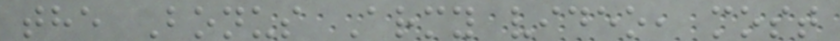the Bonus Army video, most
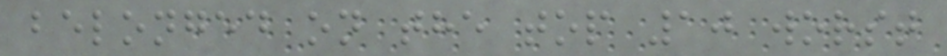belonged on the top 10 worst
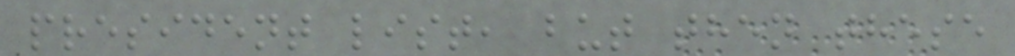president list, but then these
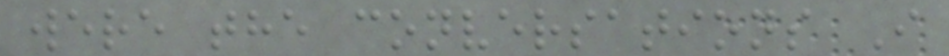were the conversations I
